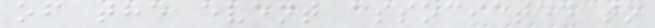of the event associated to
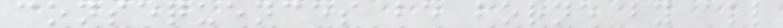consequences be borne by all
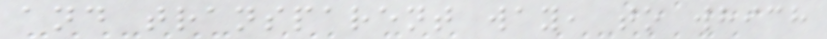and transparent way, to which
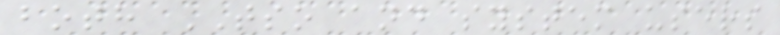both TSO and system users
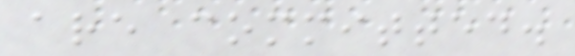are committed.
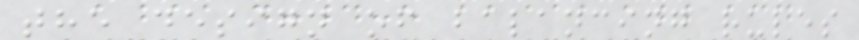the design of balancing rules
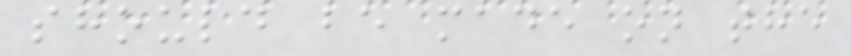should be made on the
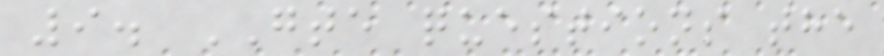9. GTE questions the
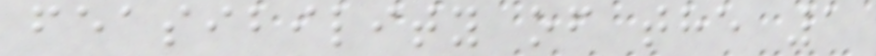feasibility of the 1
